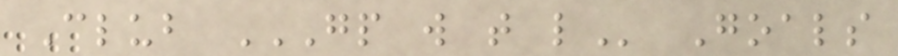Club GP W T L Goals
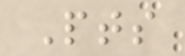Pts
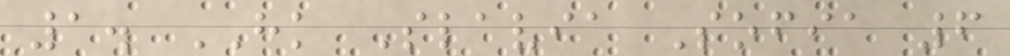1. HK Slavia Sofia 6
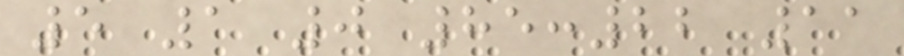5 1 0 85:22 11
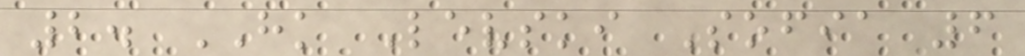2. HK Levski Sofia 6
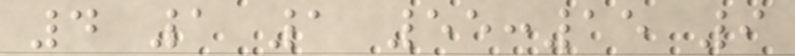4 1 1 55:15 9
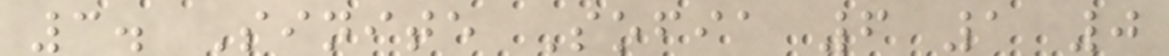3. Sinite Sofia 6 1 0
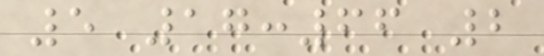5 17:66 2
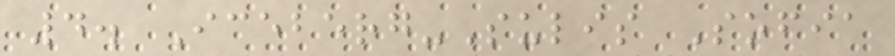4. Iceberg-Sulis Sofia
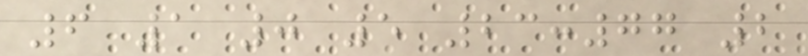6 1 0 5 23:77 2
